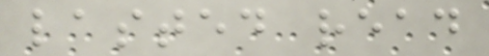lasted read
